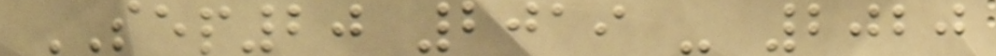SEP20 2019 - 2020
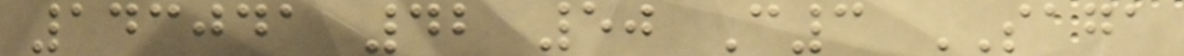143041 42 50 C3 SAGA
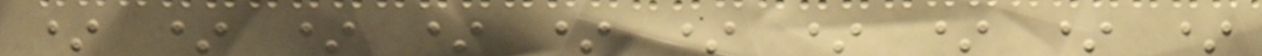* * * * * * * * * *
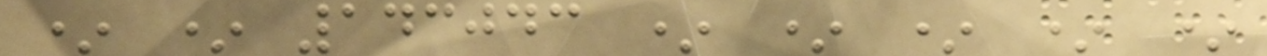* * 143043 * * * * *
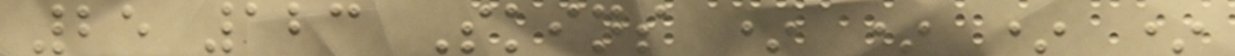25 123 Skins * * * *
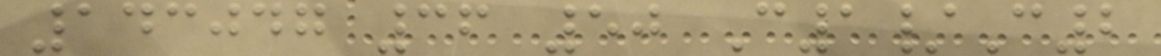143047 36 50 C1/C2
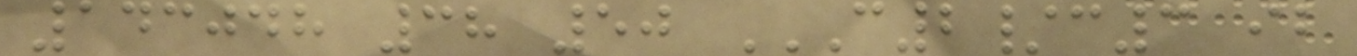143048 38 50 C2/C3 IB
